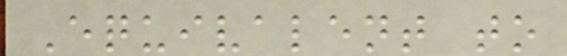Equivalent to
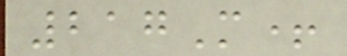217M+
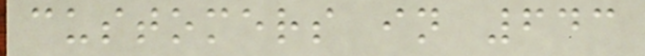customers in 643
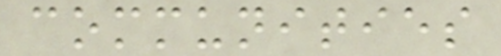communities
